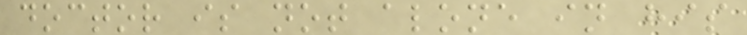doctor is not alone in his
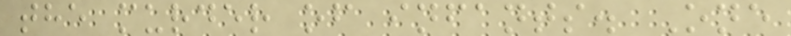the murder of infants. One
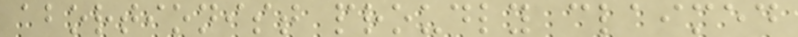abortionist proudly claimed
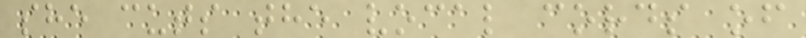she cuts the vocal cords of
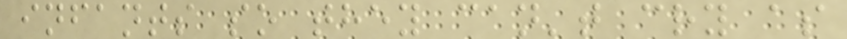infants so they can't cry as
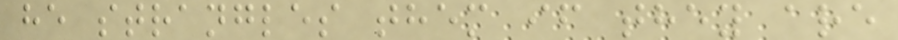he strangles them if they are
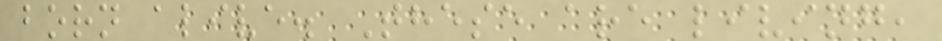born alive. These are living,
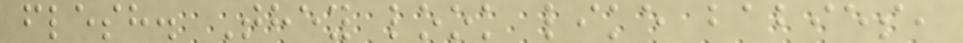flesh. They look like babies,
